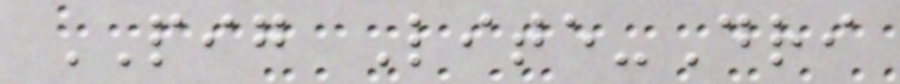PIG Lite-Dri
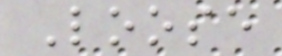Loose
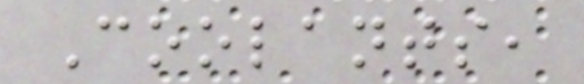Coolants,
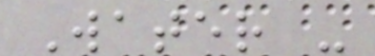Water -
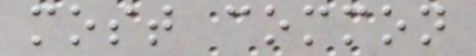most common
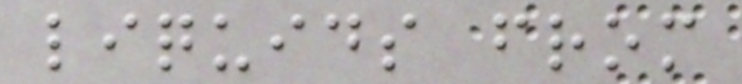liquids from
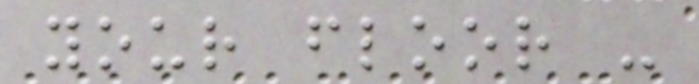your floor -
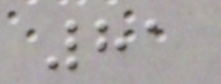81
